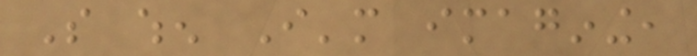So when I'm imagining,
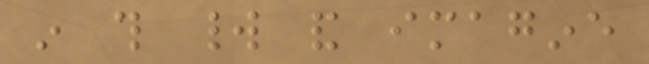in this world and imagine
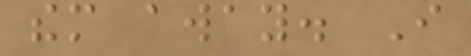them away. I
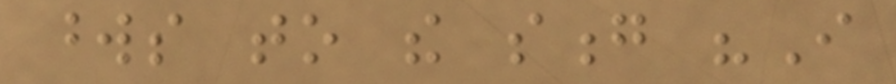words to the song "I
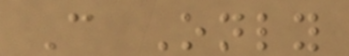Can Only
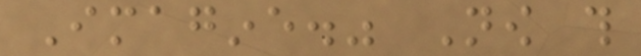Imagine." Now this
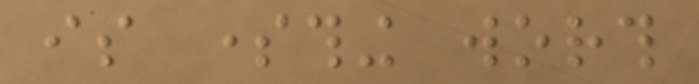is something worth
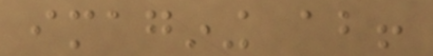imagining about!
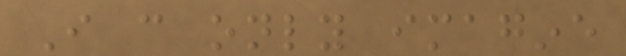I can only imagine
